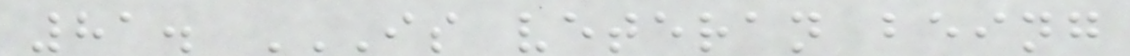81. IS VETERAN BEING
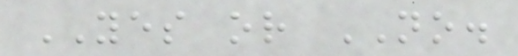YES or NO.
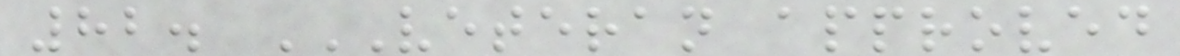82. VETERAN APPROVED
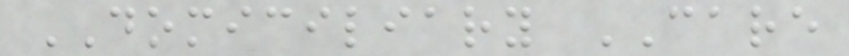DOMICILIARY CARE
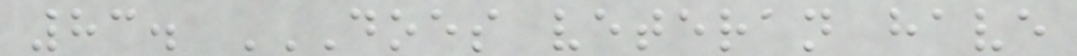83. DOES VETERAN HAVE
